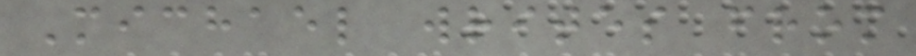Michael writes from
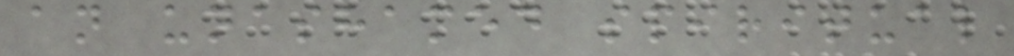an unashamed spiritual
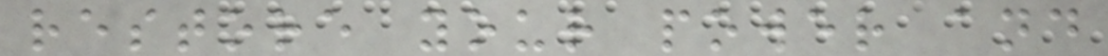restore your power and
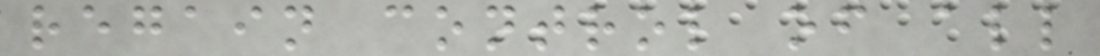regain control of all
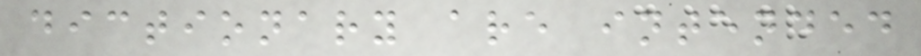dictionary are intended
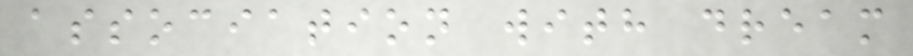association with dream
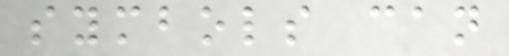symbols can
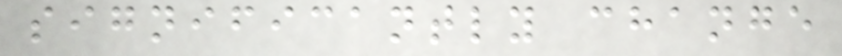significantly change
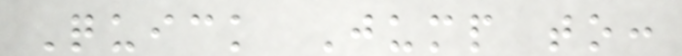Quick Jump to:
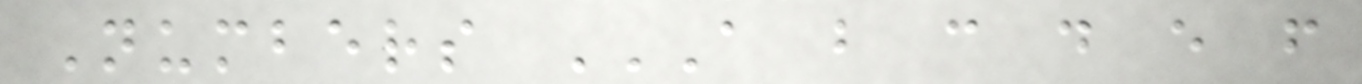Numbers A B C D E F
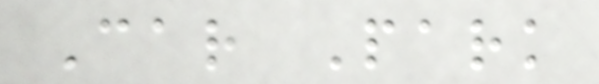Car Park
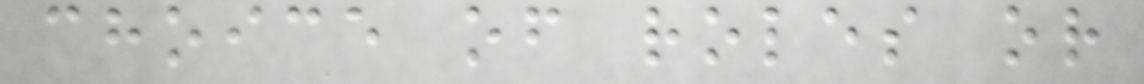choice of roles or
